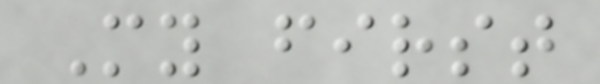My first
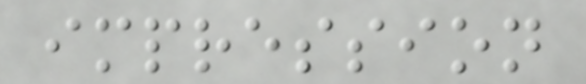impression
